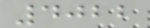4022
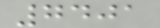7401
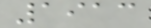1913
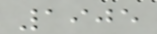1905
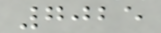7025
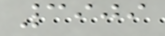3909
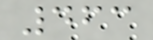463
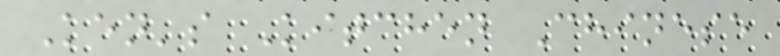Ken's Kitchen Chinese
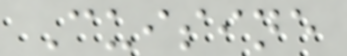Cuisine
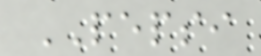PEPSI
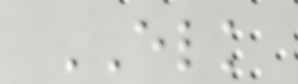ELK
